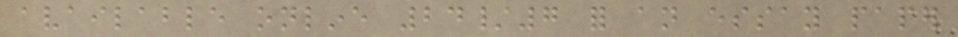available online 24/7 for an essay paper
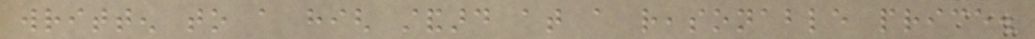written to a high standard at a reasonable price.
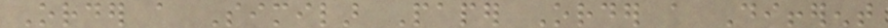Order a Similar Paper Order a Different
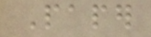Paper
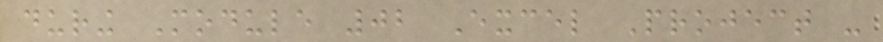during Module 02 Excel Project -
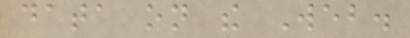data on the Web.
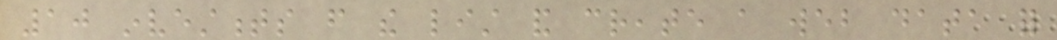10 investments from the list and create a web data for
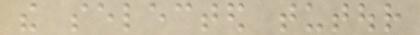the selected tutour
